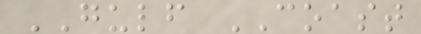GULF COAST
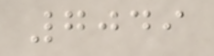7049
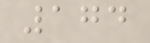174
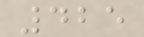425
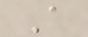A
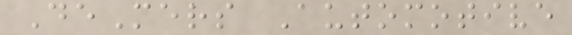DeMers Automotive
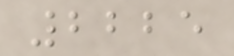2225
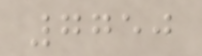7750
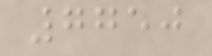7750
